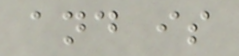and is
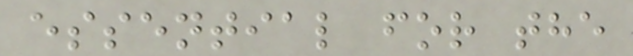essential for the
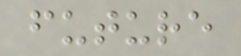future
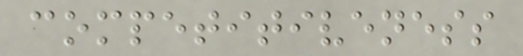competitiveness
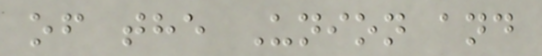of the Union and
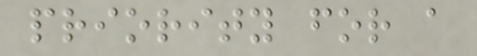priority for a
